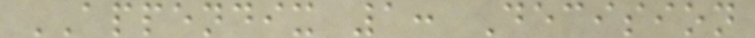APPENDIX 1: Decision
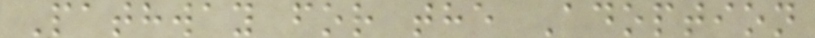Pathway for the Adoption
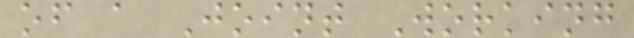of a Joint Working
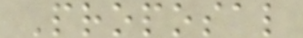Proposal
